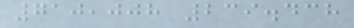710,008 239.438
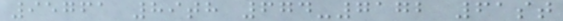95761 89th 674-7172 61st
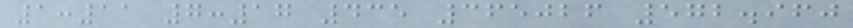1:11 7:17 435 365026 572.960
